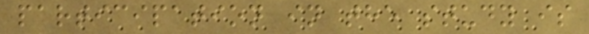participation in the study is
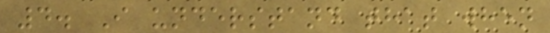4. I understand that when
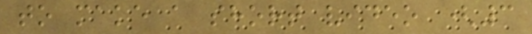to make a short video (3
